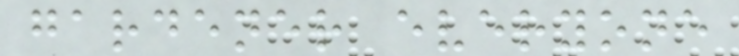gardener everyone
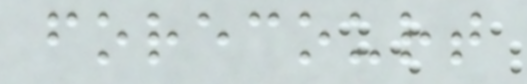forecourt
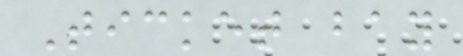Ticket bay
